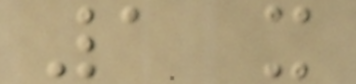1 x
